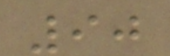90
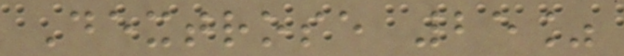Dextrose 25%
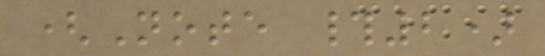(Note #2)
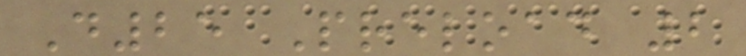D25 Preload 2
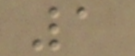1
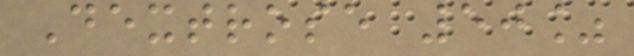Dextrose 50%
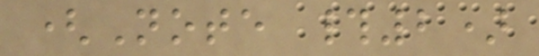(Note #2)
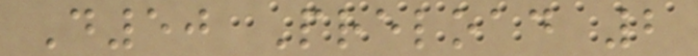D50 Preload 2
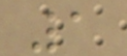1
